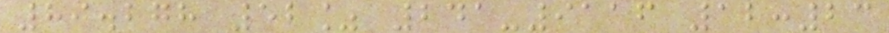89.278 52% 241-9116 12:23
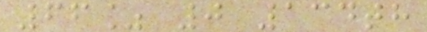66% 0 134th
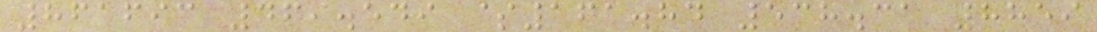861693 469.549 $161.84 538.31 8859
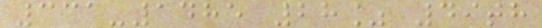331-1485 28% 49th
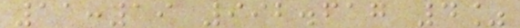11:19 992.617 4%
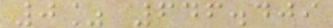0% 646.409
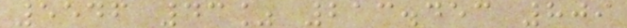5546 43% 213.453 809
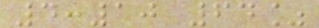4:10 64%
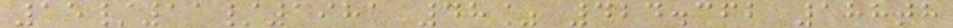15/11/1981 48% 424.362 188th
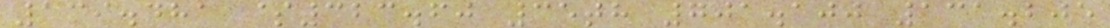139.481 $323.60 35th 701.100 131.205
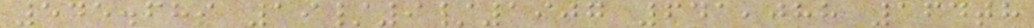545.689 19/9/1907 641,088 164th
